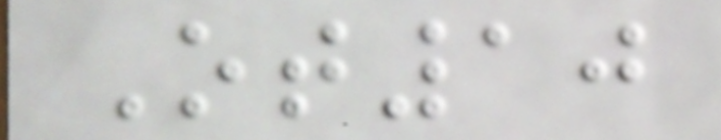Ot10
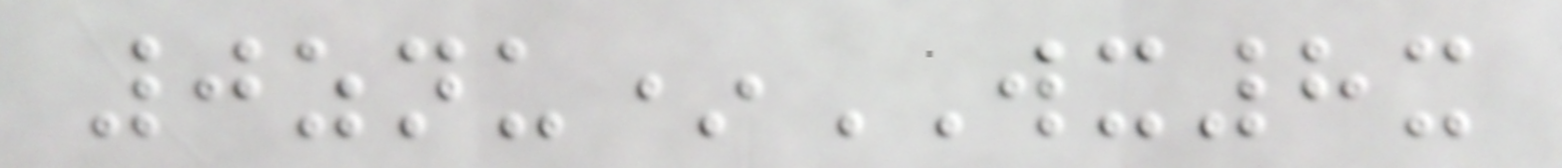0znu*WX8x
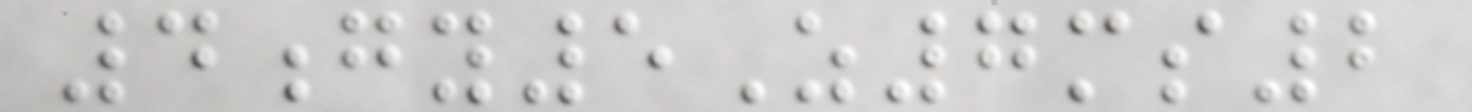4gy5Z7ms2
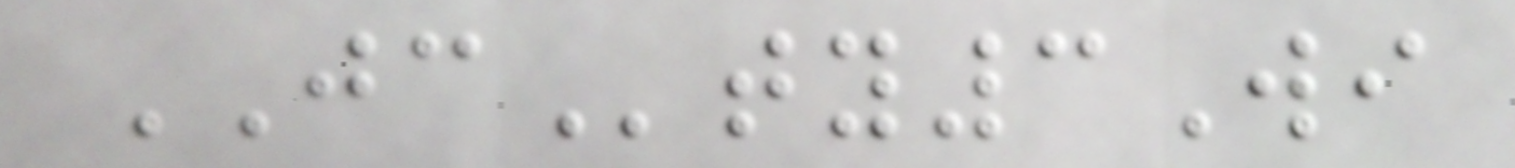JCty3Wi
